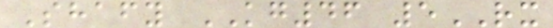Shafy KG46 5RX
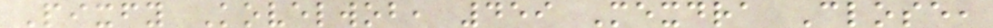Pixfy Kovelwob, 459 Mexdra Close,
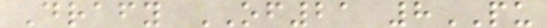Drafy OF21 8PU
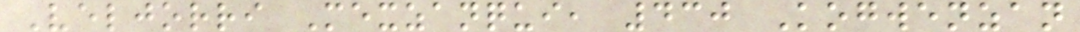Veljorri Mexzanqui, 430 Kogwenzan
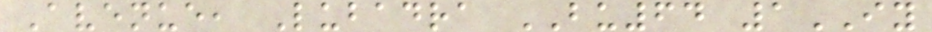Avenue, Lubadra BU64 1IY
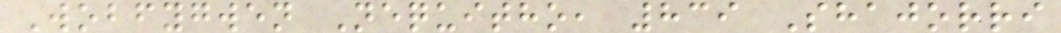Wobfygwen Nequitho, 839 Shajorri
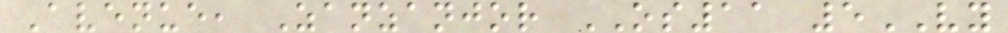Avenue, Zanzanjor OS11 5VY
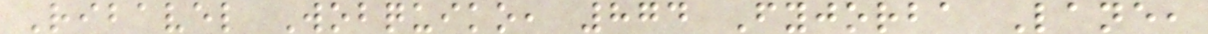Ribavel Wobquiko, 874 Fyjorba Lane,
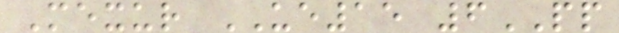Mexur UE15 6PP
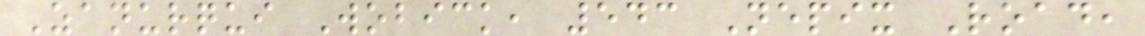Zanurqui Wobick, 543 Nepix Road,
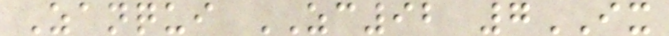Zanqui ZC92 7IX
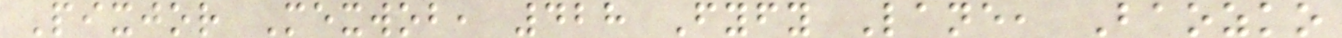Pixjor Mexwob, 428 Fyfy Lane, Baozko
